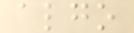algo
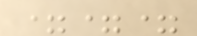===
